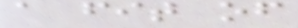a fit of
